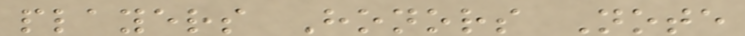players Honors Note
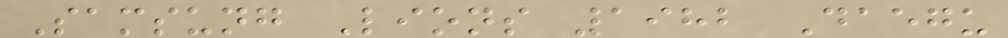Samsung Lions 1982 Daegu
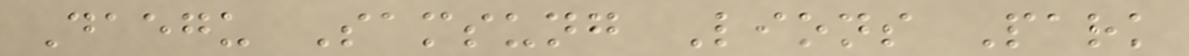Daegu Samsung Lions Park
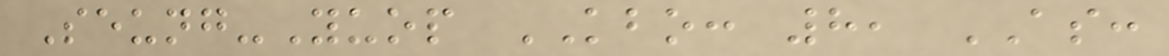Seung-Yuop KBO: 8, AS:
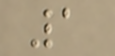1
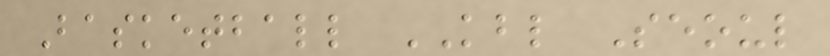Basketball KBL Seoul
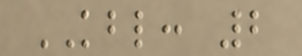KBL: 2
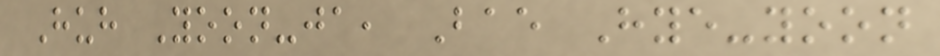Huh Yoon-ja, Bae Hye-yoon
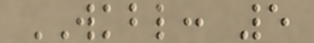WKBL: 5
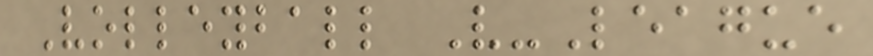Volleyball V-League
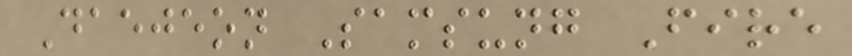Daejeon Samsung Fire
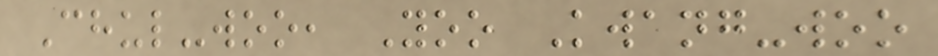Chul-woo, Yoo Kwang-woo
